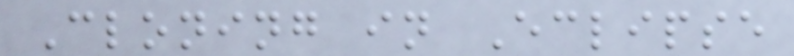Cloning in Eclipse
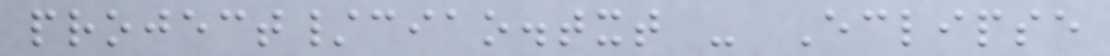project/ciao.txt - Eclipse
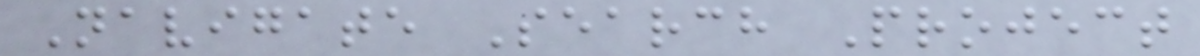Navigate Search Project
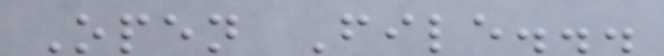Open File...
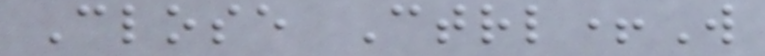Close Ctrl+W
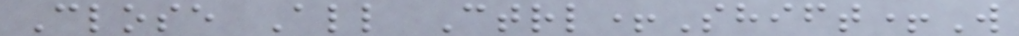Close All Ctrl+Shift+W
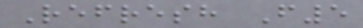Refresh F5
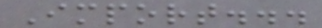Import...
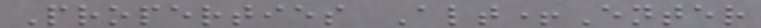Properties Alt+Enter
